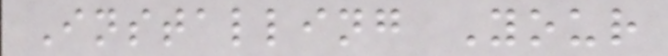Installing Your
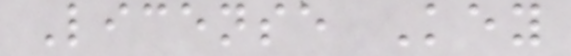License Key
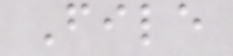File
